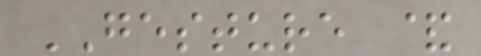GESTURE &
